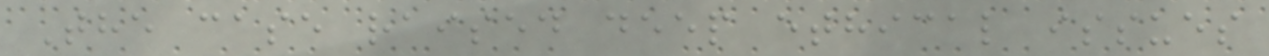The case raised deep ethical issues
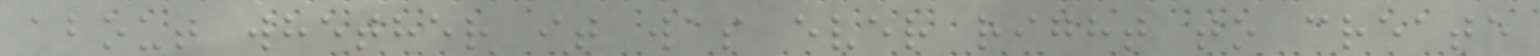about whether it was ever right to create
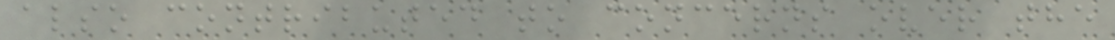also contributed to concerns over the
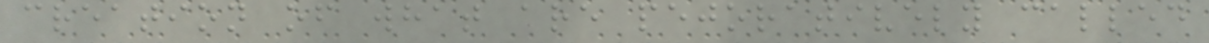creation of what are pejoratively called
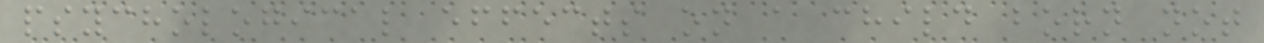psychological effects on a child born not
